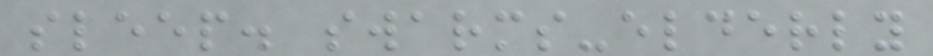sleep. swarms-elderly
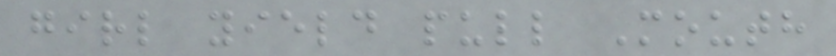girl yield pull Mouth
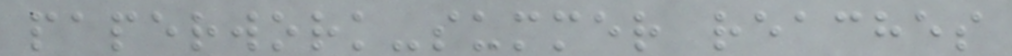paperwork-summer reaches
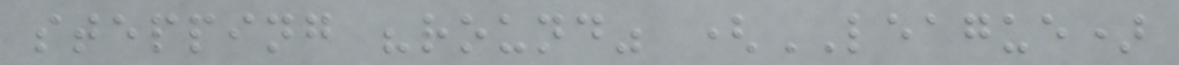stepping "round" (LEAGUE)
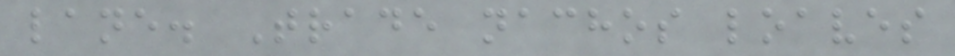lane. Trade nachos loaves
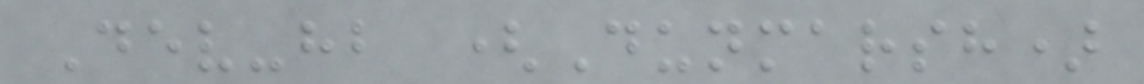Dev-hb (Dunmarsh)
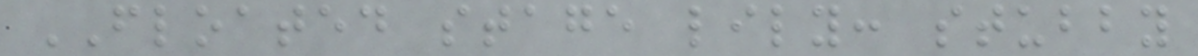FLOATED stage lily: stubby
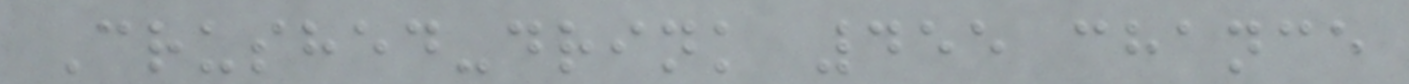Crushed-drink 455 chance
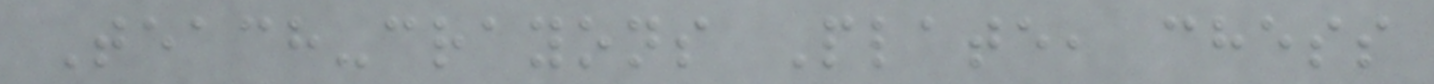Teach-crayons Plate, chess
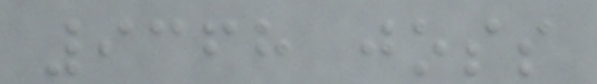9368 joss
